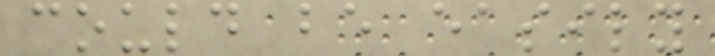could be easily
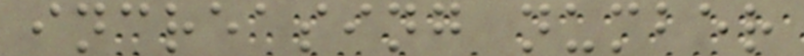increasing number
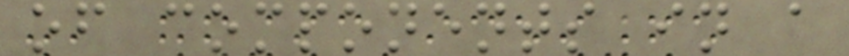of components in a
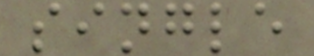single
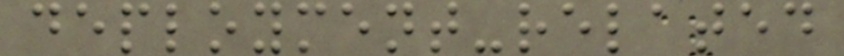deployment-related
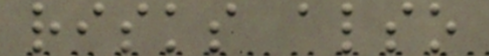risks also
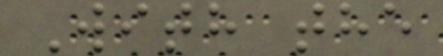With the
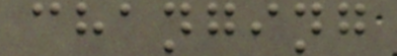changing
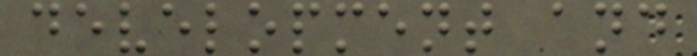development and
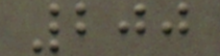200
